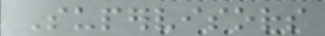Supervisors
